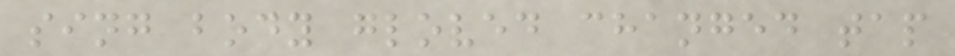sing body gloved changed tap
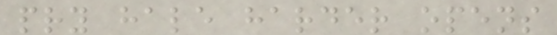pry hale harder opens
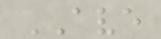AVE
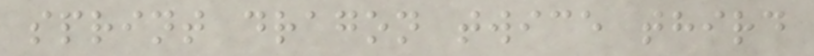sprint dragon twice third
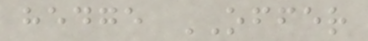hedge OFFER
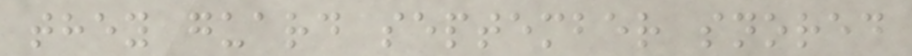they guard september snored
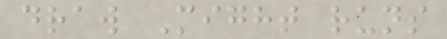draw Might runs
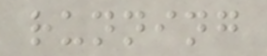running
